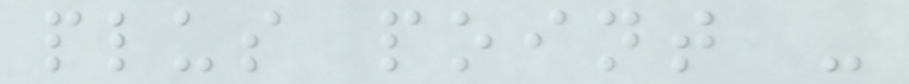plus point -
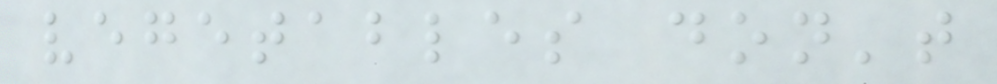vegetables don't
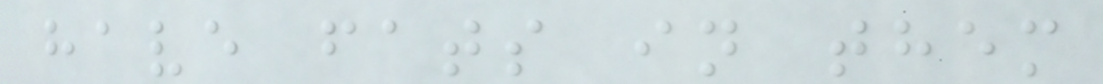have fats in them
